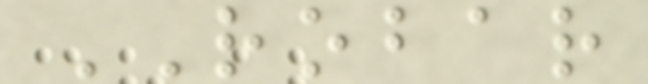ROBAR
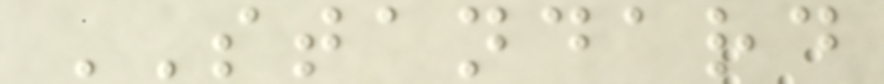STANDARD
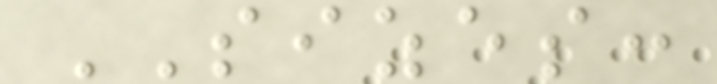SIZES:
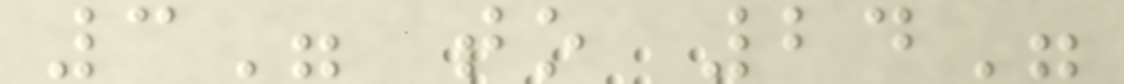3" to 24"
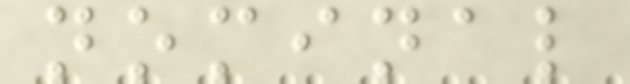nominal
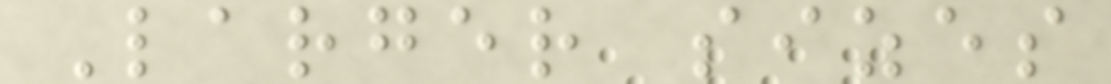Larger sizes
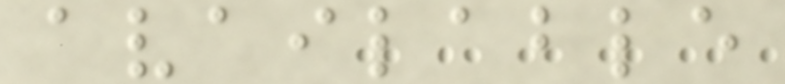available
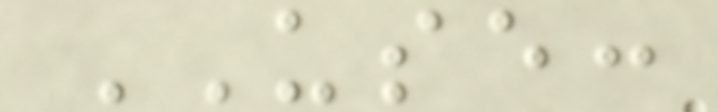USE:
